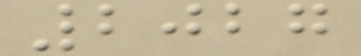2027
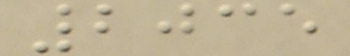2035
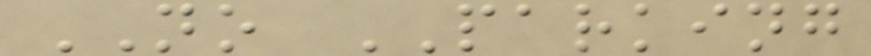NO PARKING
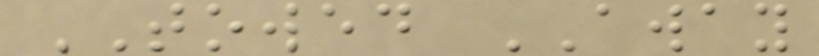TOWED AWAY
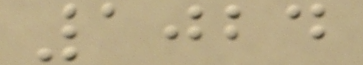1024
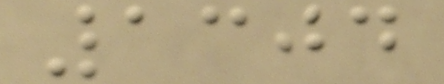1304
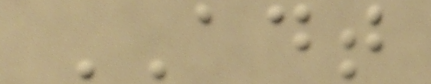ADT
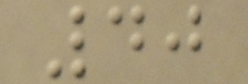40
